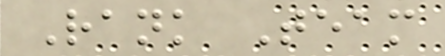Rank Team
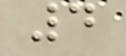4
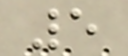5
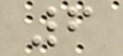6
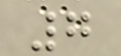7
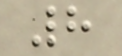8
